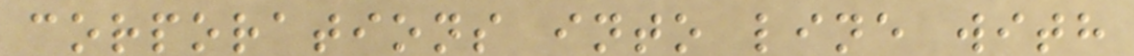corporations into line with
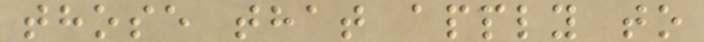those that apply to
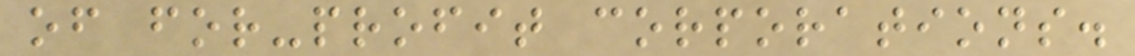of for-profit corporations.
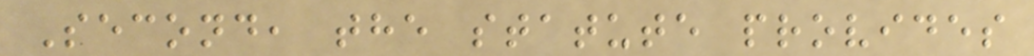Second, the statute provides
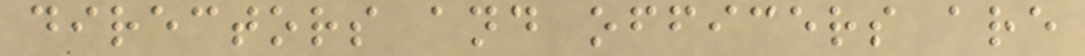directors and officers are
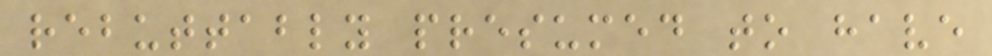rebuttably presumed to have
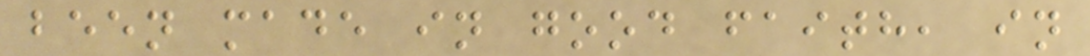been made in good faith, in
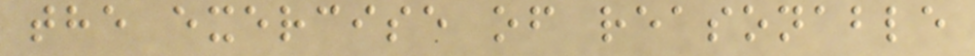the exercise of reasonable
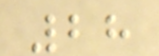28
